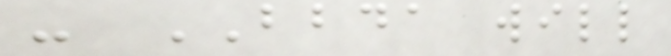- BBDA will
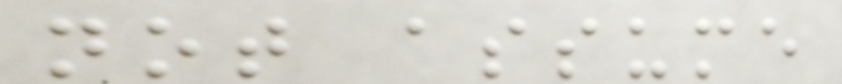not assume
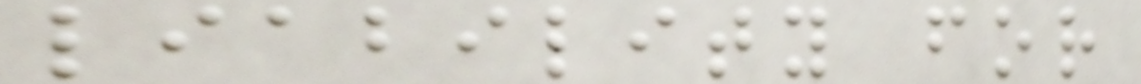liability for
